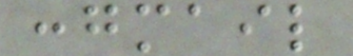:gmail
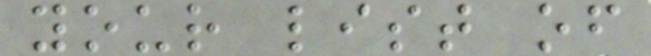your list of
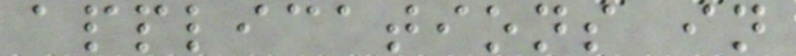applications in
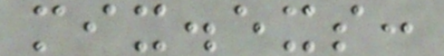mix.exs:
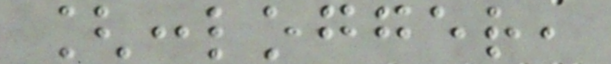[:logger,
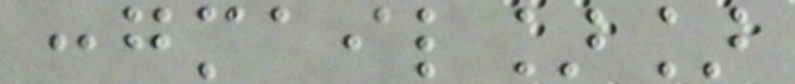:gmail]]
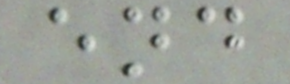end
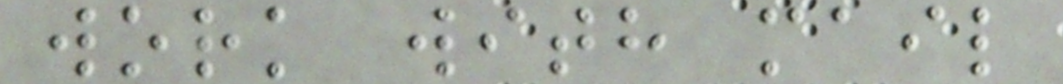work with mail
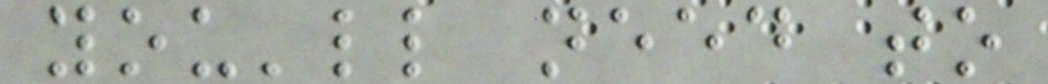you'll need to
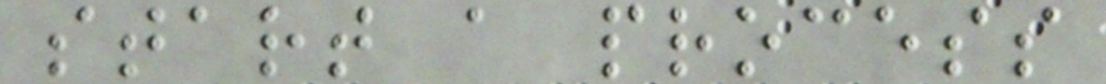start a process
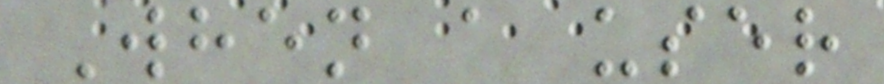When a user
